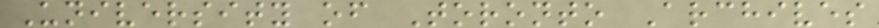University of Toronto Archives
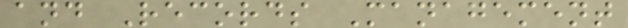and Records Management
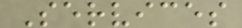Services
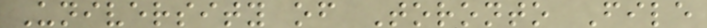University of Toronto File
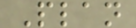Plan
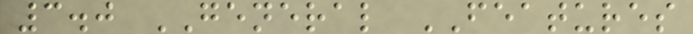3.0 GENERAL FEATURES
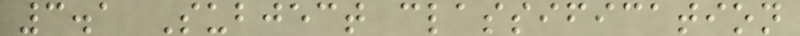3.1 Subject classification
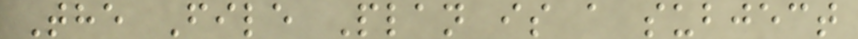The File Plan is a subject
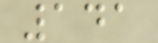141
